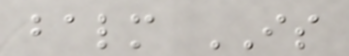balm IS
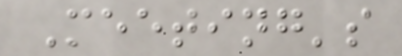Meeting's
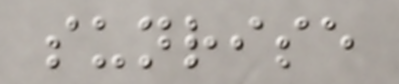sunrise
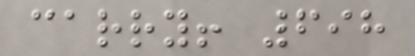carry! 698
